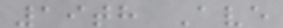19th Ave
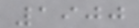1900
